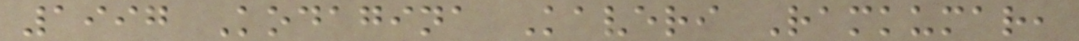1997 Kodagina Kaveri Ramkumar,
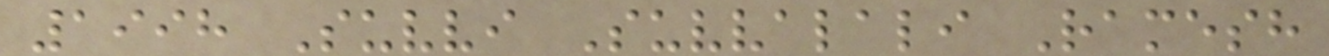1998 Suvvi Suvvalali Ramesh
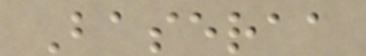Baseraa
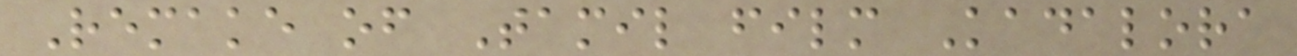Remake of Tamil film Kadalora
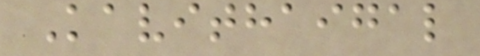Kavithaigal
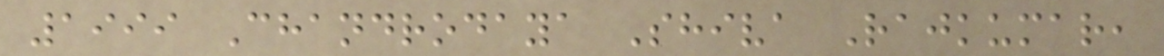1999 Chandrodaya Shiva Rajkumar,
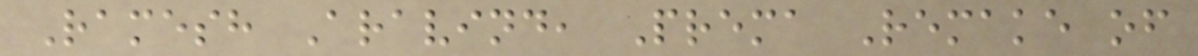Ramesh Aravind, Prema Remake of
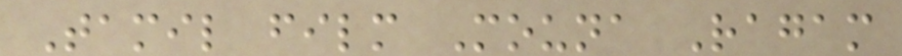Tamil film Mouna Ragam
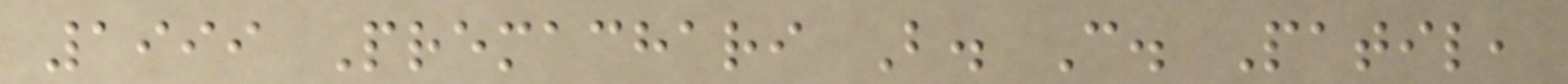1999 Premachari B. C. Patil,
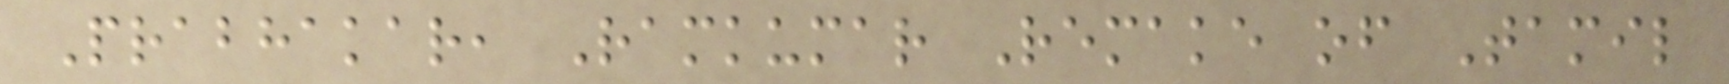Prabhakar, Ramkumar Remake of Tamil
